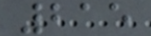215
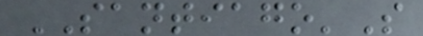SANTIAGO'S
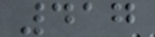417
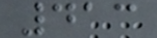413
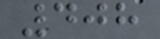408
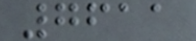7611
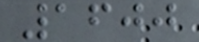1600
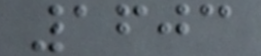1603
